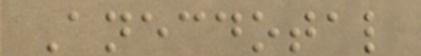Anecdotal
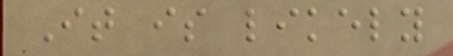It is likely
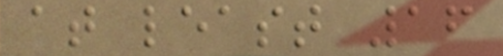at least 16
